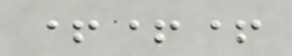+++
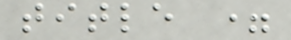title =
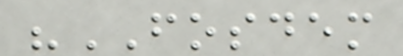"FOSDEM
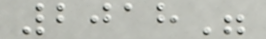2018"
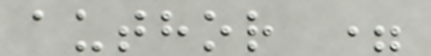author =
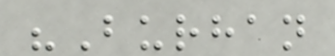"Burhan
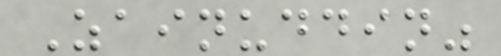Zainuddin"
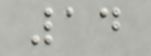14
